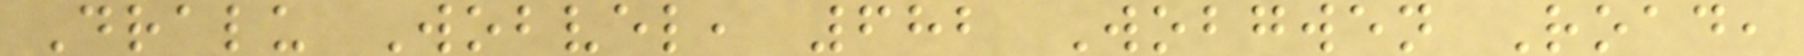Dralu Wobvel, 682 Wobgwen Road,
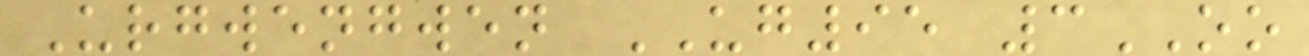Urgwengwen UG95 3OO
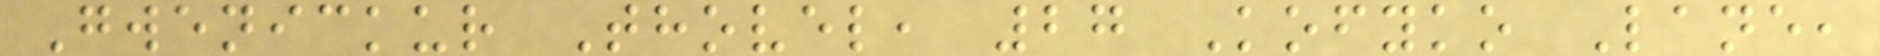Gwenickur Thovel, 27 Kofyko Lane,
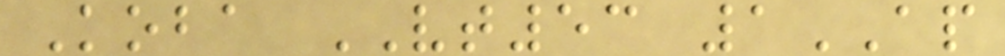Koba VT53 1AP
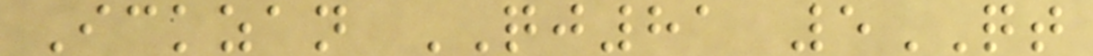Ickzan QJ81 5QT
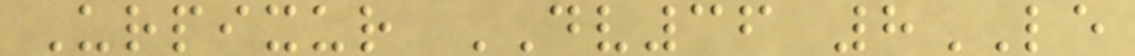Urpixur DV36 8LE
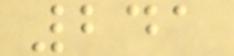241
